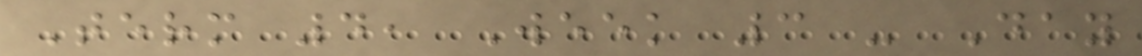Term 4, Week 3 - Day
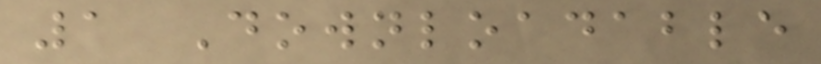1 Downloadable
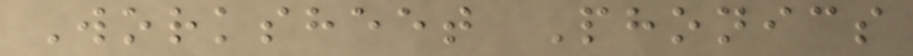Worksheet Phonics
